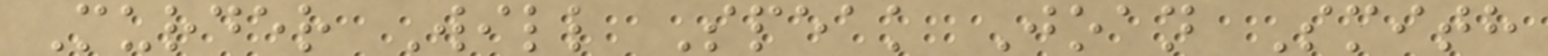Murder Will Speak Joan Smith
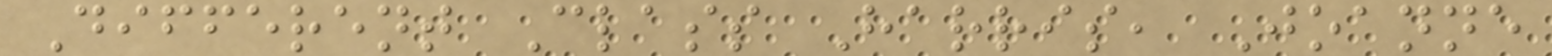Different Class Harris, Joanne
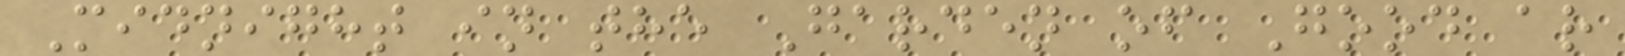Midnight in the Garden of Good ar
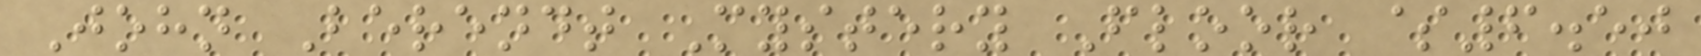John Berendt Mystery Floor $6.50
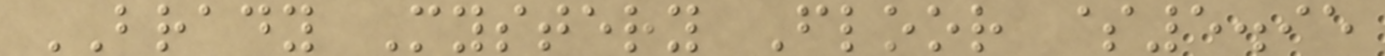BRADY Mystery Floor $5.95
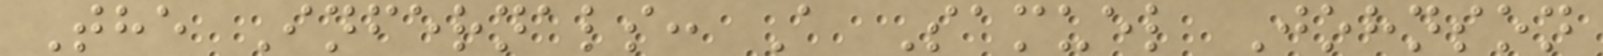The Infernals: A Samuel Johnson
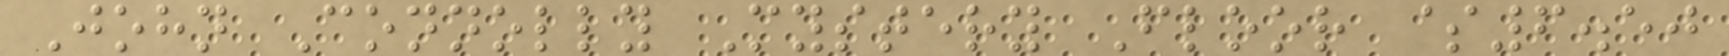John Connolly Mystery Floor $6.50
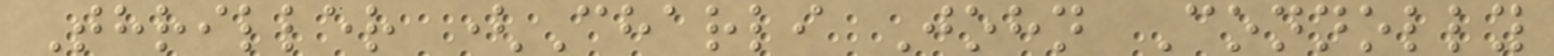Thriller (Charli John Connolly
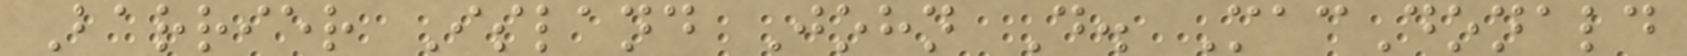Barrier Island John D. MacDonald
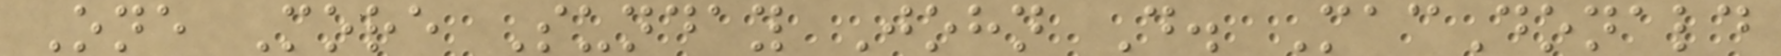One More Sunday John D. MacDonald
